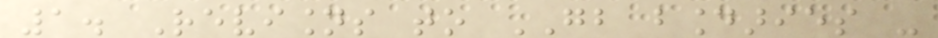1. Revisions to GB boundaries -
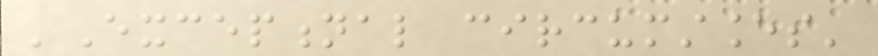'Exceptional circumstances'
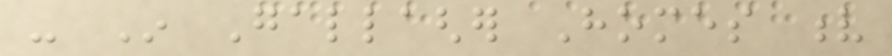- In Gallagher Homes v
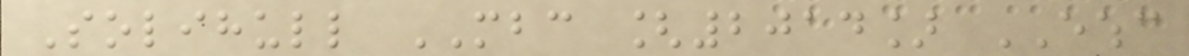Solihull MBC [2014] EWHC
